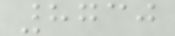8730
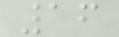16
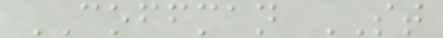COFFMAN ST
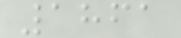1861
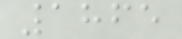1865
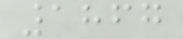1867
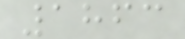1863
